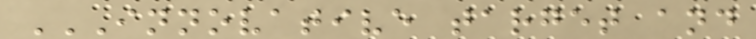INNOVATIVE TARGET AND
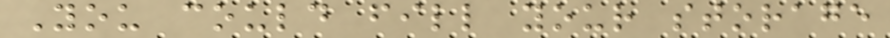You could fill your storage
